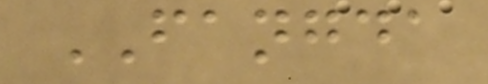FANGDA
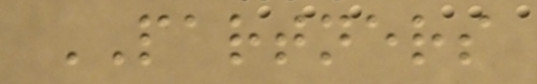PARTNERS
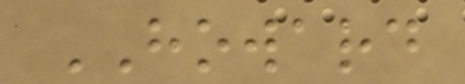HOWARD
